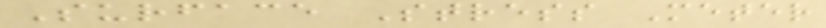Surface Stress Meter
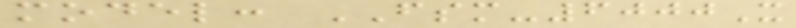model: FSM-6000X
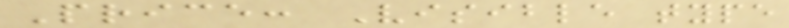Price: Visible type
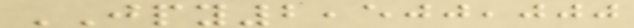JPY2,500,000
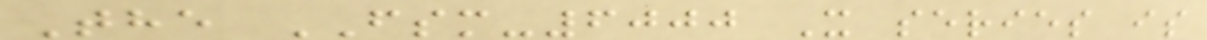The FSM-6000 X series is
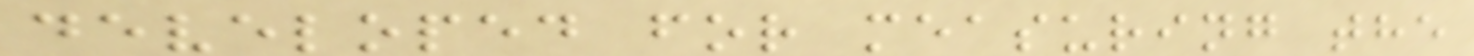developed for measuring the
